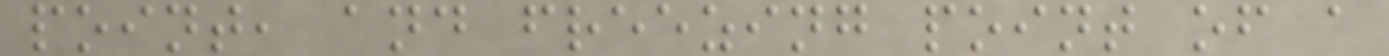point, and freezing point of a
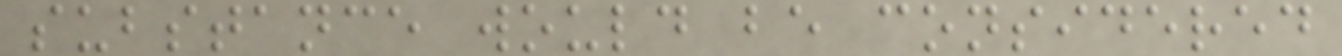substance would be considered
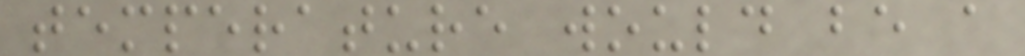temperature would be a
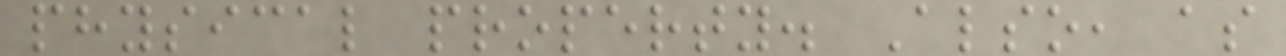physical property. Also, as
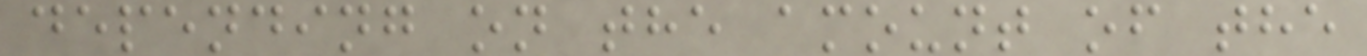depending on the amount of the
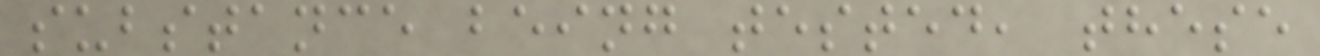substance being tested, these
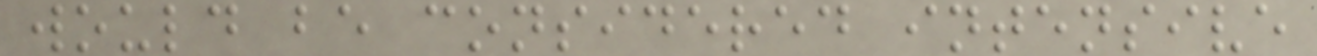would be considered intensive
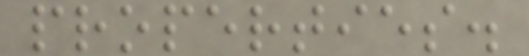properties.
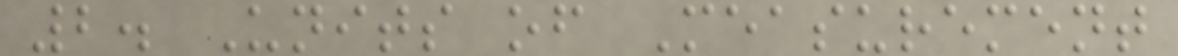2. Units of Measurement
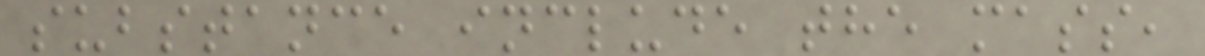substance include the mass,
